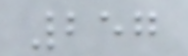257
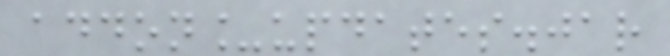addon_updates.jar
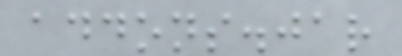addons.jar
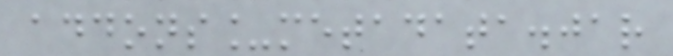addons_metadata.jar
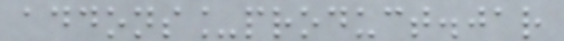addons_product.jar
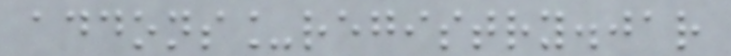addons_registry.jar
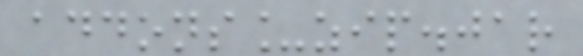addons_zip.jar
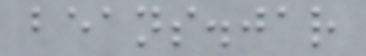beans.jar
